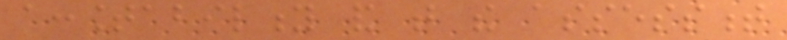accountability and that the assessment
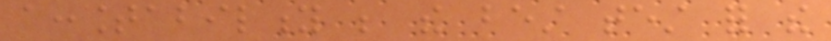accountability be the best test for the
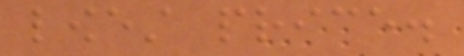lowest price.
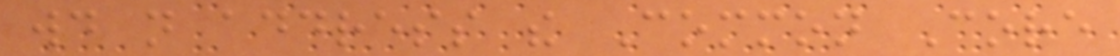would not address the Common Core
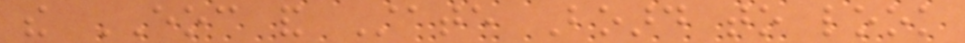the EOC and State Board to look
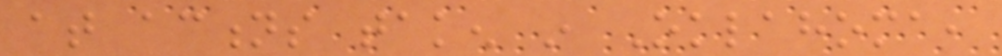at actions taken in Oklahoma,
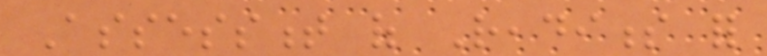Assessment of Readiness for
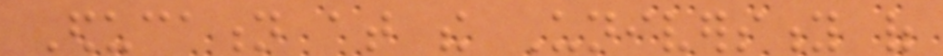Education at the University of
